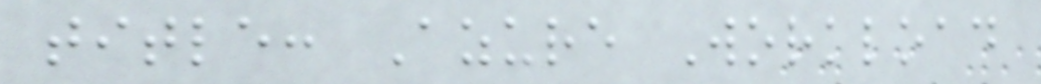title: Azure Workload
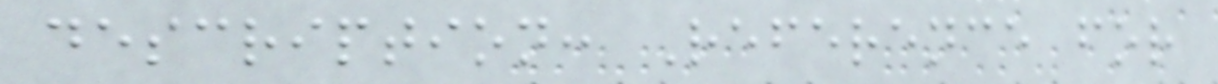description: Reference for
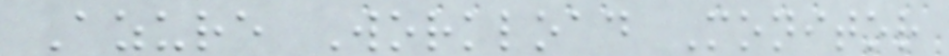Azure Workload Monitor
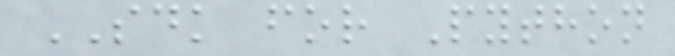SDK for Python
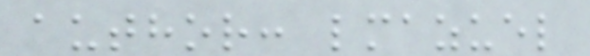author: lmazuel
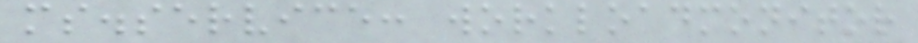ms.service: workloadmonitor
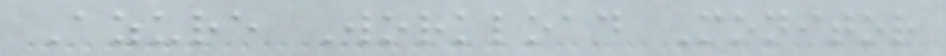Azure Workload Monitor
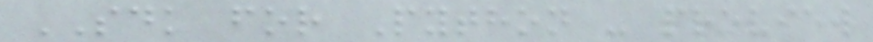SDK for Python - preview
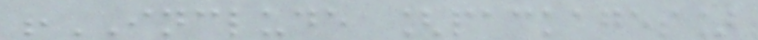!INCLUDE [packages]
